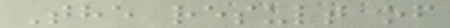The result of
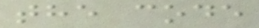the code
